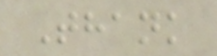Thank
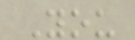You
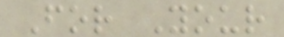For Your
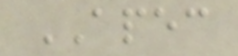APEC
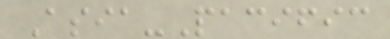Asia-Pacific
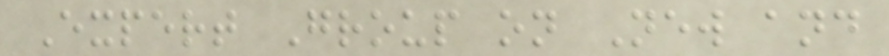Expert Group on New and
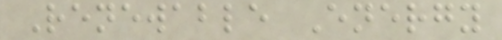Renewable Energy
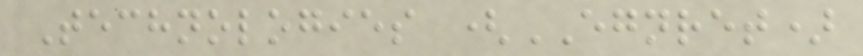Technologies (EGNRET)
